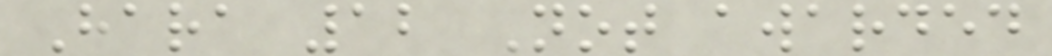Hara 12 Not awarded
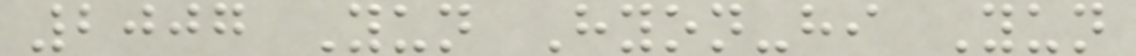2007 Yun Hyon-hi Yun
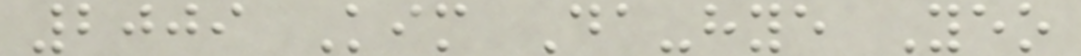2009 Kim Da-hye Yeo
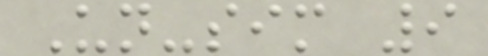Un-sim 9
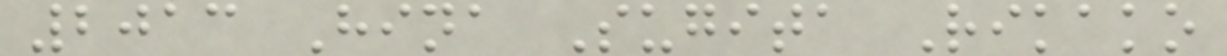2013 Hina Sugita Rikako
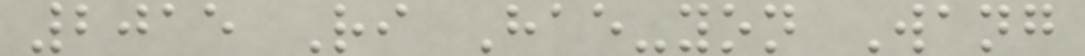2015 Ri Hae-yon Wang
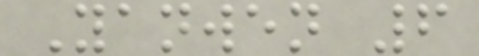Yanwen 6
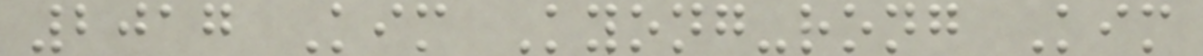2017 Kim Kyong-rong Kim
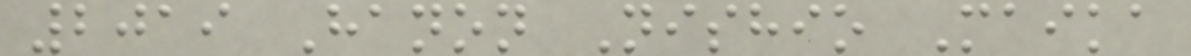2019 Hanon Nishio Maika
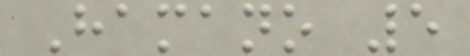Hamano 5
